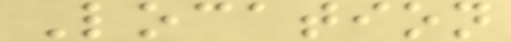Location
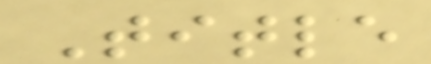Title
